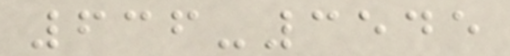636-3545
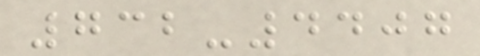732-4407
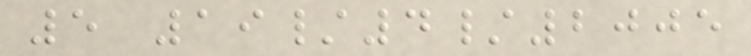5 19/4/2005
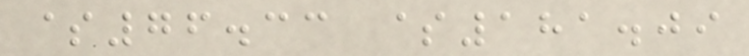$76.33 $181.09
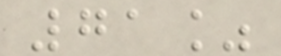71%
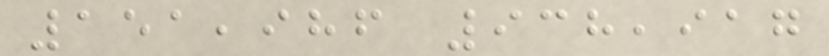151,986 938,917
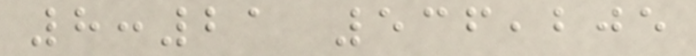8:21 536,205
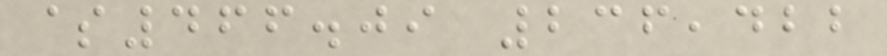$466.09 236,422
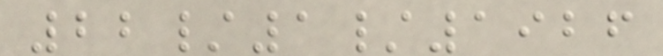22/1/1926
